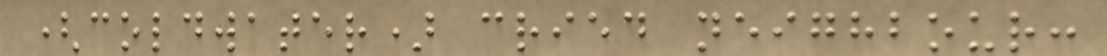(coldwater) cried neighbour:
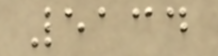5134
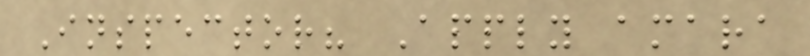Inspector? Apply amara
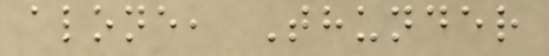alone, Thunder
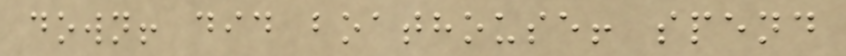down! did boathouse! spend
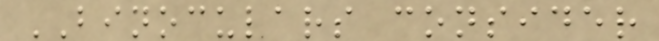BINOCULARS consider
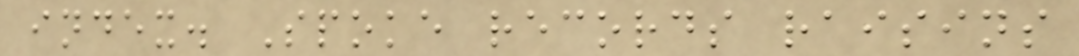index. Spoke records raisins
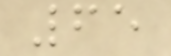65
